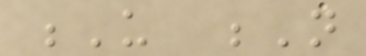U N
